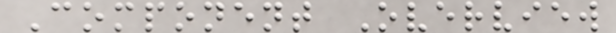Component Overview
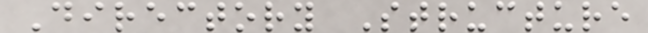Directory Structure
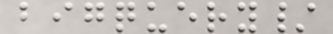bigquery/
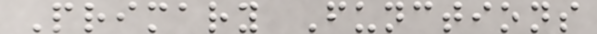Primary Functions
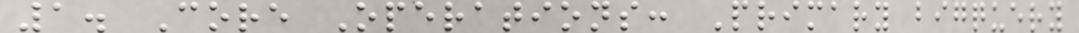1. Core Operations: Primary bigquery
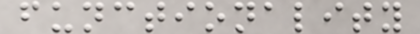functionality
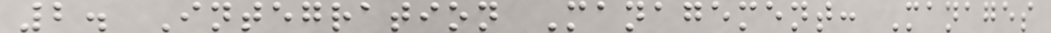2. Integration Management: Manages
